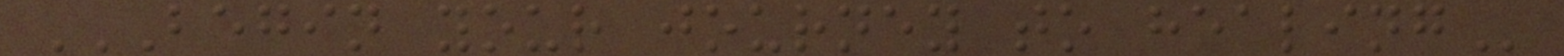BEGIN YOUR JOURNEY TO HEALING
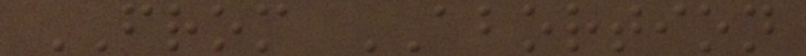FROM ABORTION
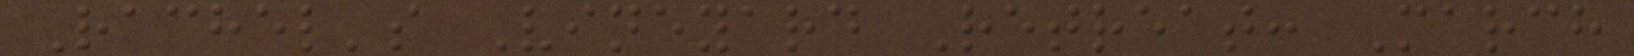Rachel's Vineyard Retreat: March
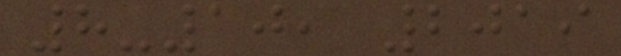8-10, 2019
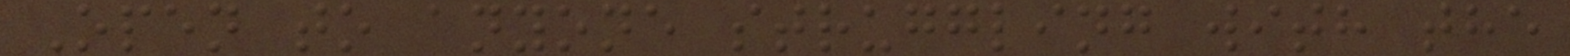Open to anyone struggling with the
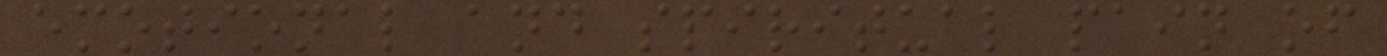emotional and spiritual pain of
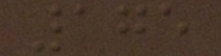175
